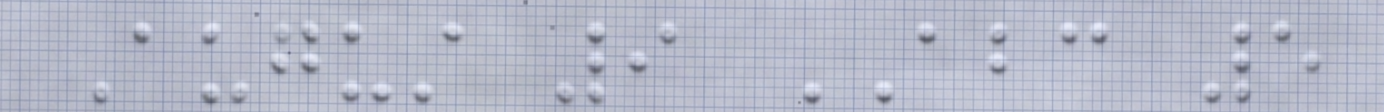August 9 ABC 5
